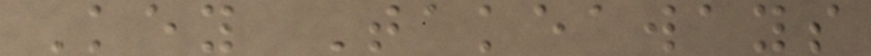Key Takeaways
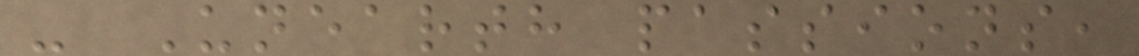- Unearth passions,
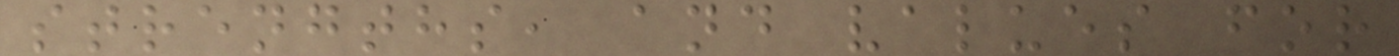strengths, and values for
